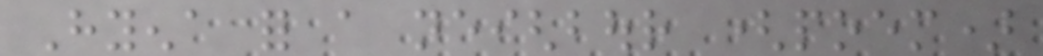Hyena for a neighbour (poem)
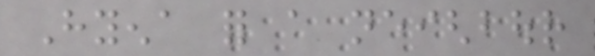Hyena for a neighbour
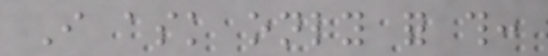I ask only for this:
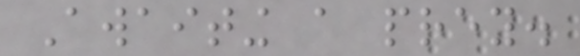Awaiting a prey.
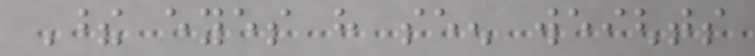These eyes have seen weights
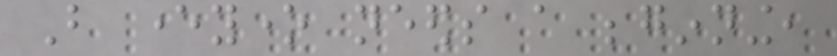But everyone needs a beginning,
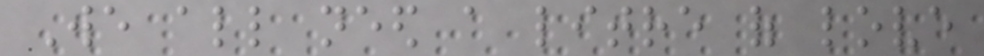We all need a litre of love
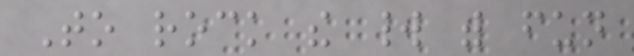To rock the world with fun
